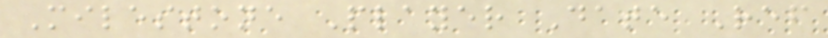Milestone Player Date Ref
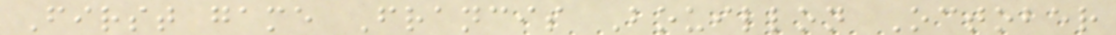First game Francis Bouillon October
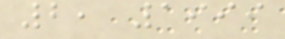2, 1999
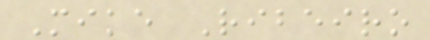Mike Ribeiro
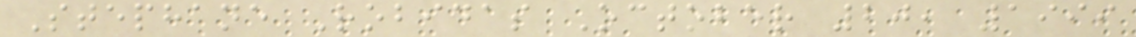Stephane Robidas October 20, 1999
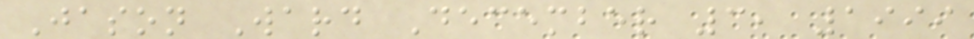Jason Ward December 3, 1999
